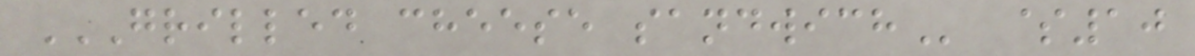GRILLED CHEESE SANDWICH $10
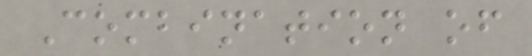Combination of
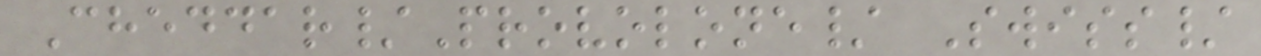Cheddar/Provolone/ Swiss/
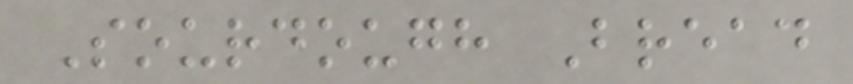Sourdough Bread
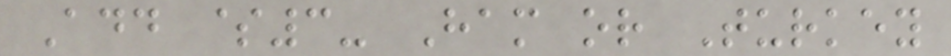Add $3- Ham or Turkey
